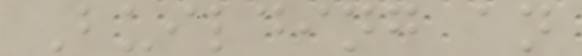Building an
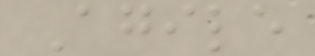Agile
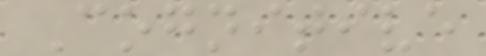Cognitive
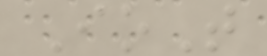IoT
